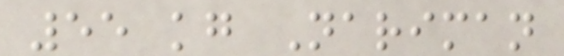55 kg Nariman
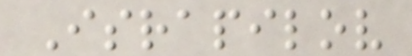Israpilov
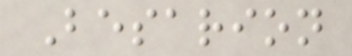Besarion
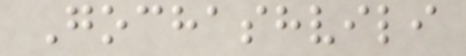Gochashvili
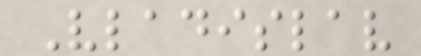Vladislav
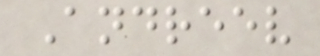Andreev
